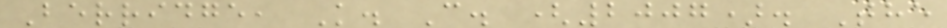Berridge, K. C. (2007). The
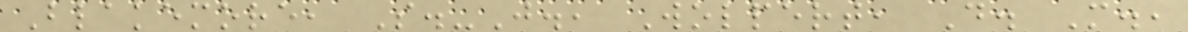Blakemore, S.-J., Wolpert, D. M.,
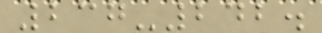237-242.
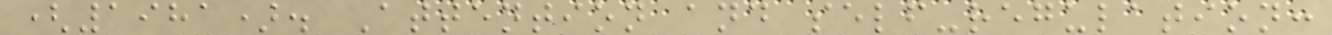(1981). Attention and self-regulation:
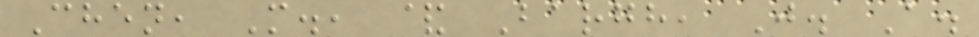Chen, M., & Bargh, J. A.
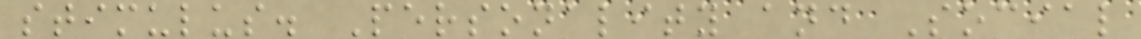stimulus. Personality and Social
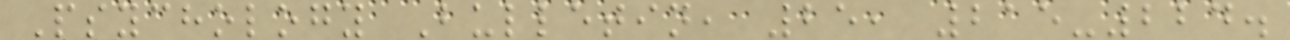Psychology Bulletin, 25, 215-224.
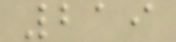219
